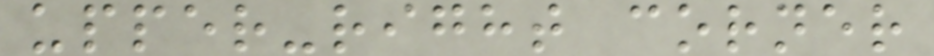upper-right corner
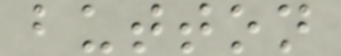button
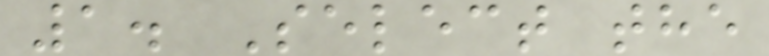1. Select the
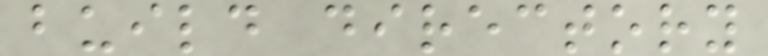build directory
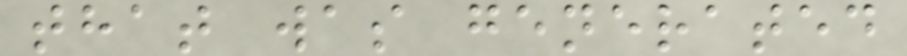that was generated
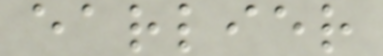earlier
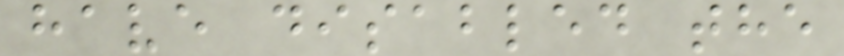have disabled the
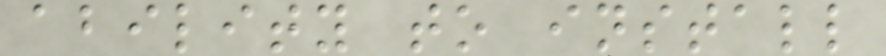ability to install
